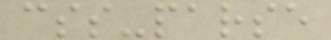css-parse
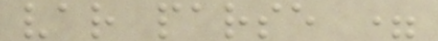var parse =
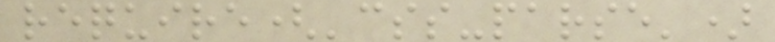require('css-parse')
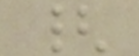{
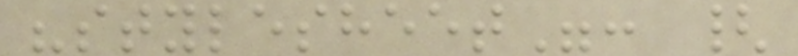"stylesheet": {
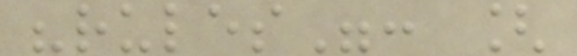"rules": [
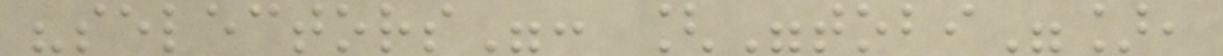"selectors": ["tobi"],
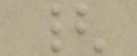{
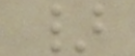}
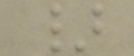}
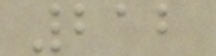212
